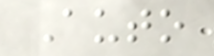Auto
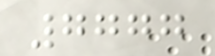7777
